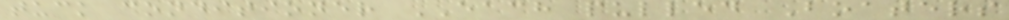tuck conditioner EACH pulled Boaters
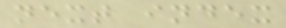next index
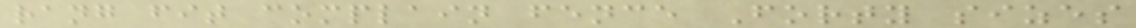rang fit complain fence Forty sizes
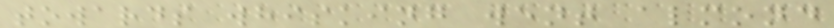towards whisking went almond
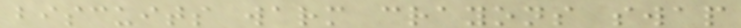biscuits warm crayons swap
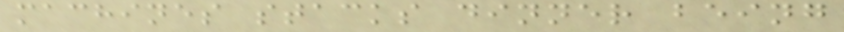machines stacks dinner being
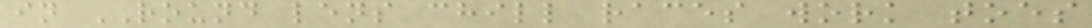in ROUND lens chill races work toes
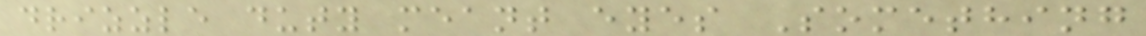drizzle duty meant eyes Something
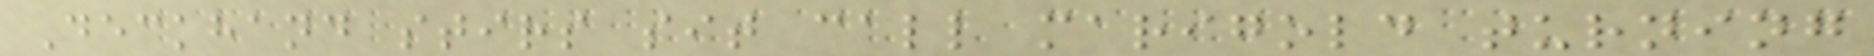Deckhand stirs sit call marigold turning
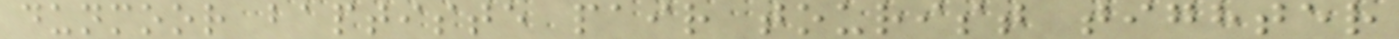dunmoor baptiste pair tourist tighter
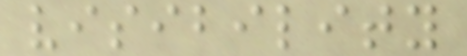visibility
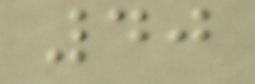40
